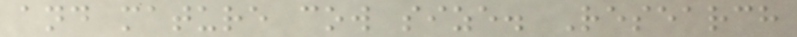and mature cow size. Research
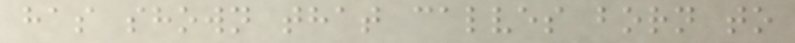has shown that calves born to
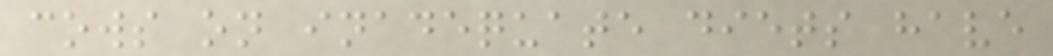cows on inadequate diets have
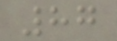87
